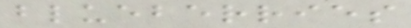blueberries
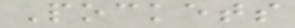Pockets
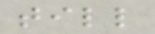till
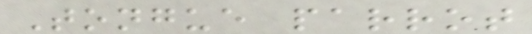Tongue parrot
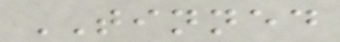TINNED
